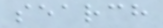search
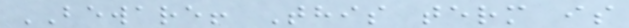BEWARE! This term is
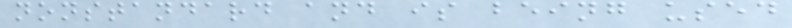nonstandard and is being used
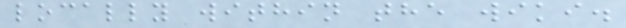locally within the wiki.
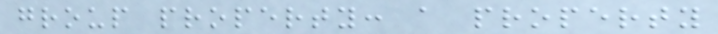group property: a property
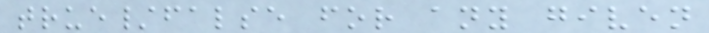true/false for any given
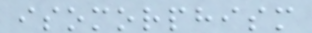isomorphism
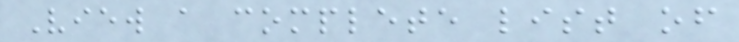View a complete list of
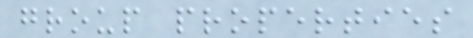group properties
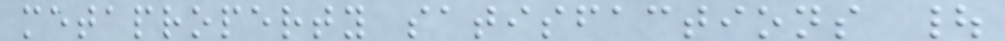metaproperty satisfactions |
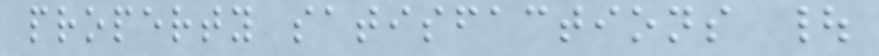property satisfactions |
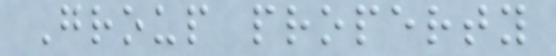Group property
